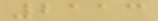2113
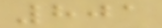801
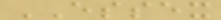ESSEX
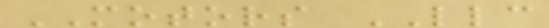MOTORS LLC
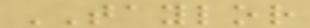TAYLOR
